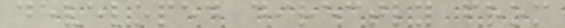developed directly from
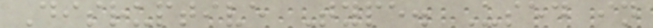Disruptive Type. Used in
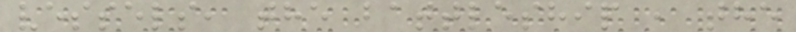vessels, the battleship , the
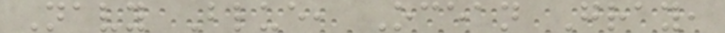Navy Blue, Ocean Gray,
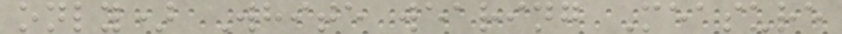only) White wearing Measure
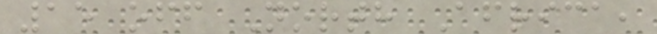15 off North Africa,
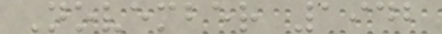November 1942
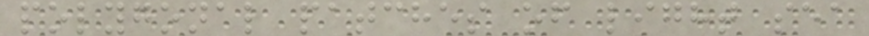polygonal patches of light sea
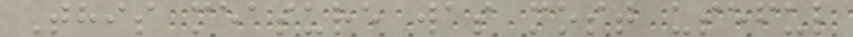This measure was most useful
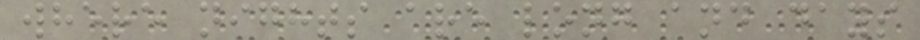where nights are long and days
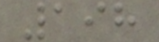198
